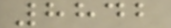8842
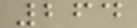264
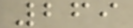269
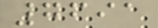7691
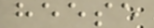heese
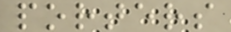porters
